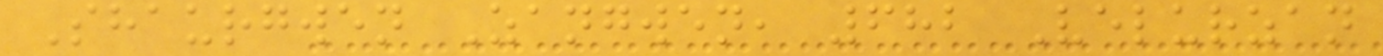Shaurgwen Zangwen, 682 Velurzan
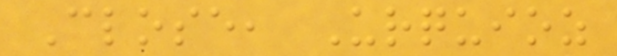Close, Urquioz
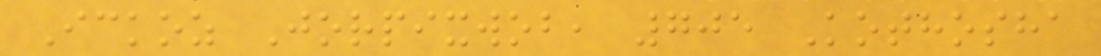Ickoz Jorpixwob, 705 Kothosha
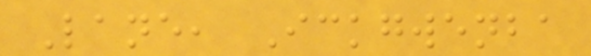Lane, Ickgwenba
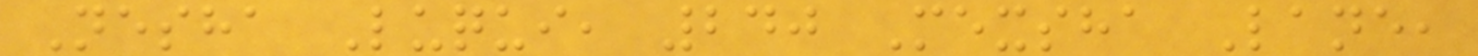Nesha Luqui, 240 Mexsha Lane,
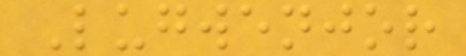Lugwenjor
